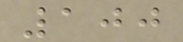100
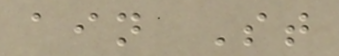ain St
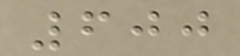600
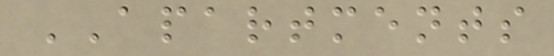APARTMENTS
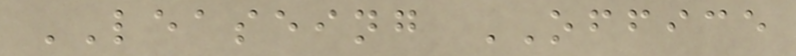LEASEING OFFICE
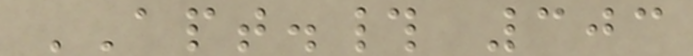APT.# 303
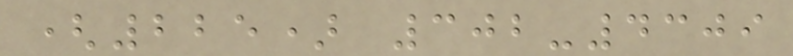(225) 302-4309
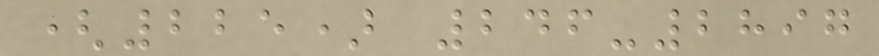(225) 246-2897
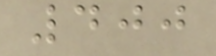400
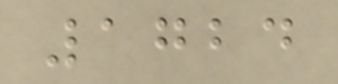1724
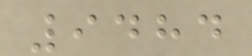9484
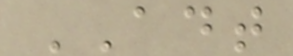ADT
